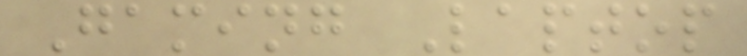Gaming Laptop
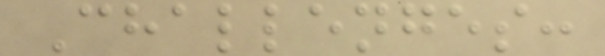Challenges:
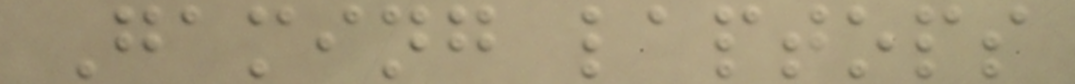Gaming laptops
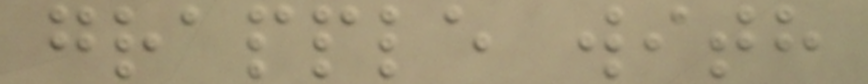grapple with
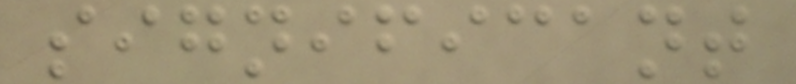significant
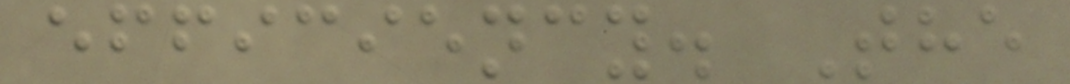efficiency. The
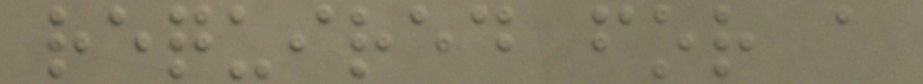required for a
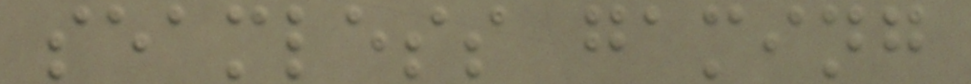seamless gaming
